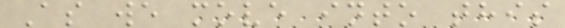As we move into this
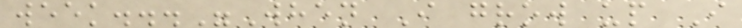week..."When I grow up I
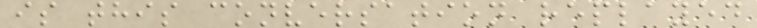is this conversation replayed
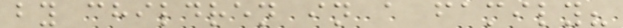by children in a family?
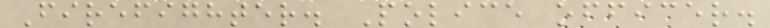Firefighter. Police officer.
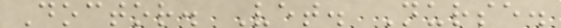Doctor. Vet. Nurse.
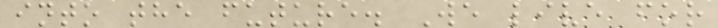into the future. We live for
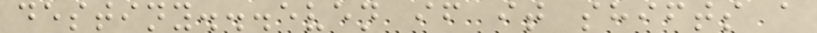destiny...even if it shifts a
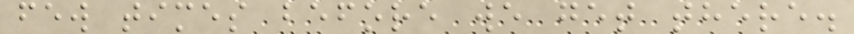few times before we get there.
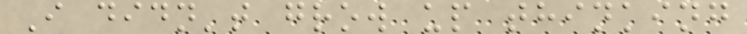I didn't grow up thinking
